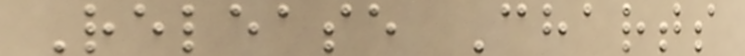Release Charts
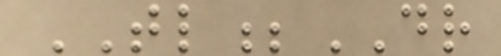TL;DR
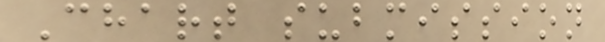Chart submission
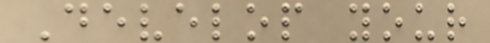Develop your
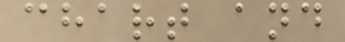chart and
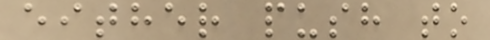either push to
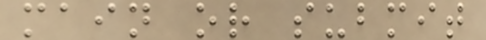main or submit
